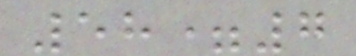58=7
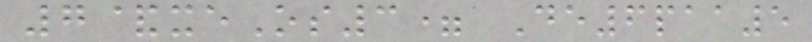7&xeOs3= De6paa5
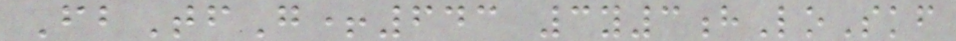FbTfG+643 3y3hLoSkf
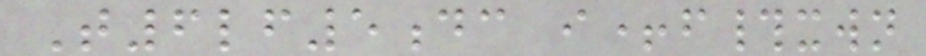T6lf5dc i+f#xwn
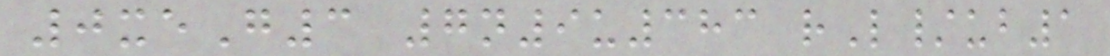0xeG3 7n9u383 rL/ub1
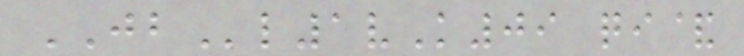JBl1vK09 qi&
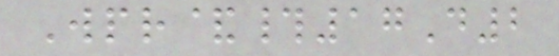Wpr&#17D2
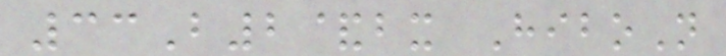33B2&bx HiboN
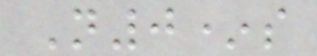N0*s
